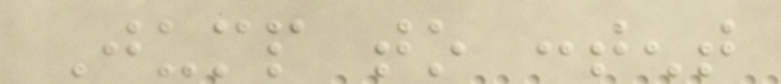Jump to content
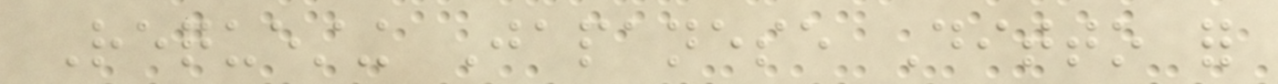Requesting Japanese Ditto for
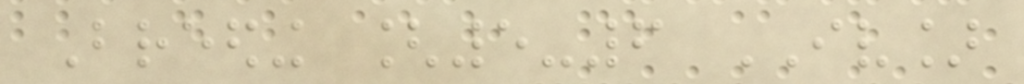Breeding [5-6 IV]
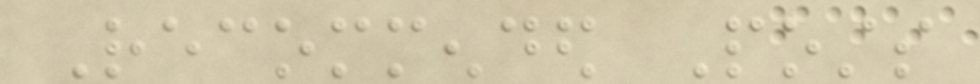Recommended Posts
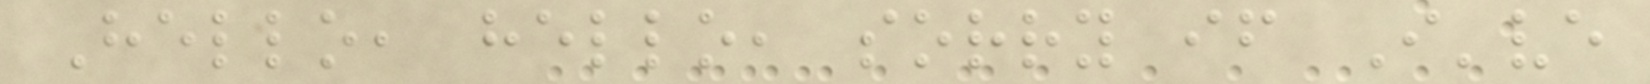Hello, hello, sorry if I've
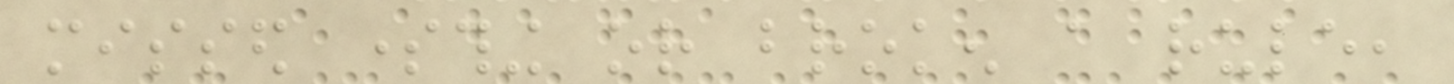missed something or broken a rule,
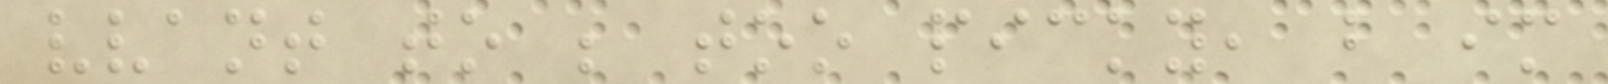vvant to be too picky, but im
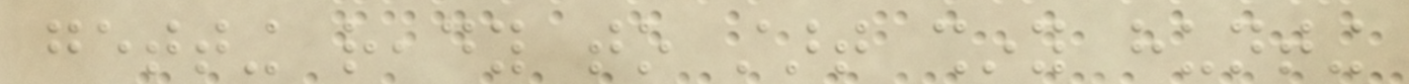getting ready to start shiny hunting
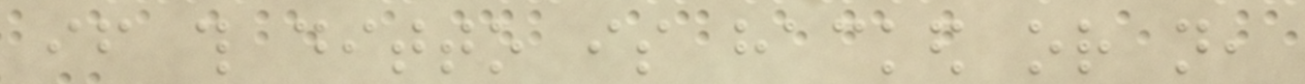if this ditto is hacked or not,
